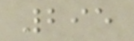295
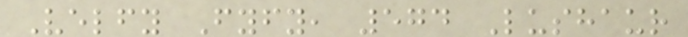Velfy Fyfy, 574 Lushaur
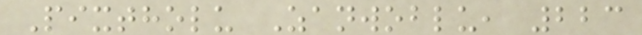Pixtholu Zanwoblu, 223
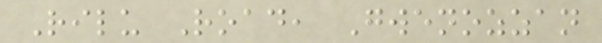Rilu Road, Gwenozzan
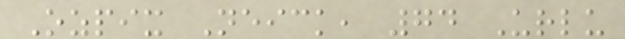Ozpix Neick, 74 Urlu
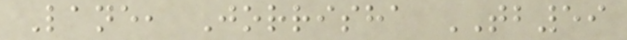Lane, Jorrisha TB59
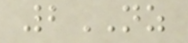2NZ
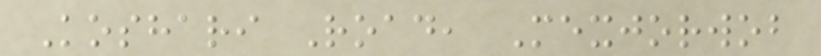Koshari Road, Mexjorwob
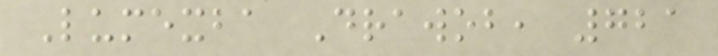Lumexba Drawob, 721
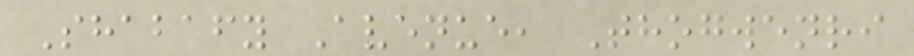Shabafy Avenue, Thogwenri
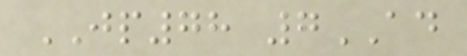JP78 7AD
